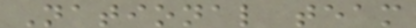National team
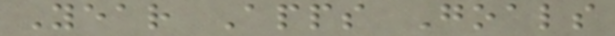Year Apps Goals
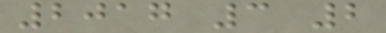2017 3 2
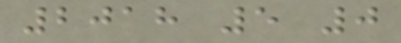2018 5 0
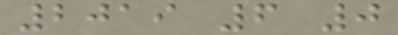2019 6 0
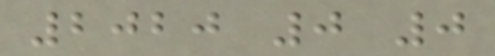2020 0 0
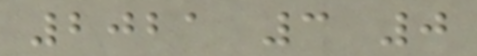2021 3 0
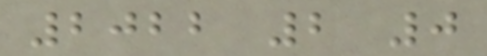2022 2 0
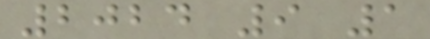2024 9 1
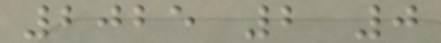2025 2 0
